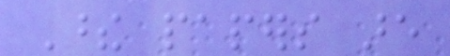These papers are
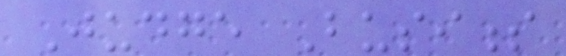Judge Business
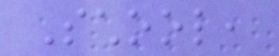School,
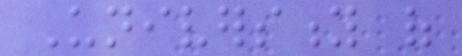University of
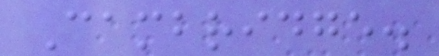Cambridge.
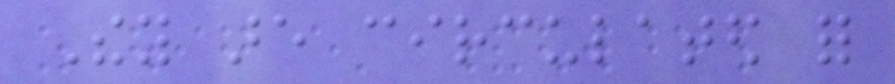They are circulated for
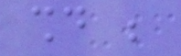should be
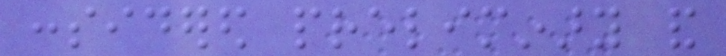considered preliminary and
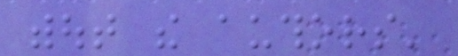without the authors'
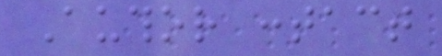Author contact
